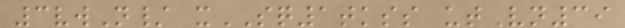3vwN/ xSQ1tkss utVn39
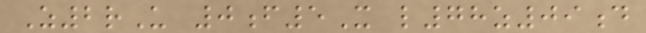Z2rU 0f5X l78z09d
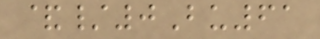&/0Bu61
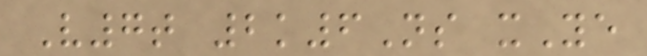V7t 2k6Ns xYe
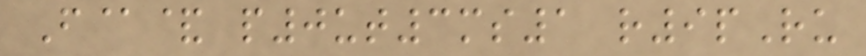F@& p0ut3ms1 r9pRu
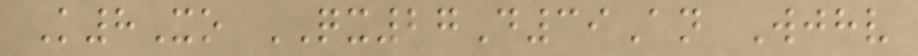K8Xo QX27D39An Wjhv
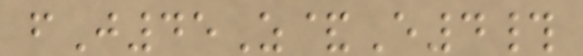fJ45Z&E4#
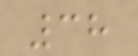38
